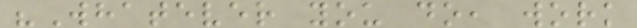"Whatever you do, work
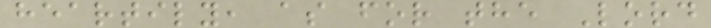heartily, as for the Lord
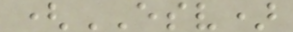(ESV)
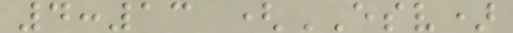4:13 (ESV)
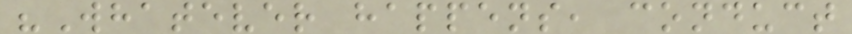"Whatever happens, conduct
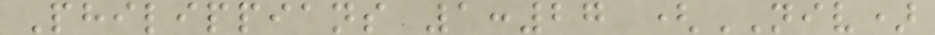Philippians 1:27 (NIV)
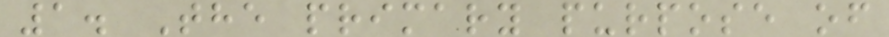1. The primary purpose of
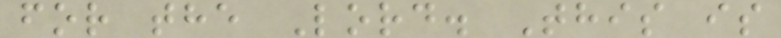for the Lord. This is
